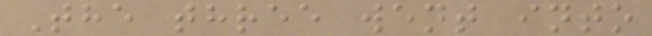The three went into
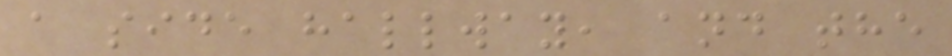a side hallway, and the
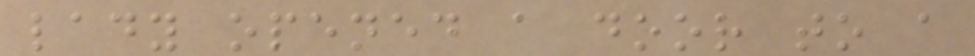lady opened a door to a
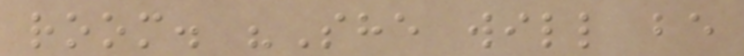room. "She will be
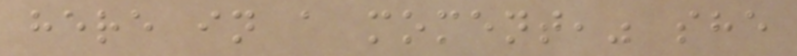here in a moment," she
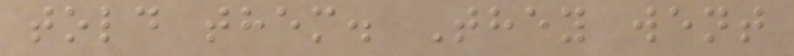told them. They went
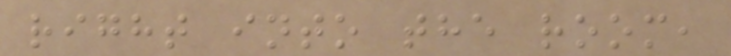right into the room,
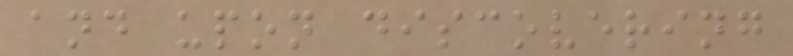and upon discovering
